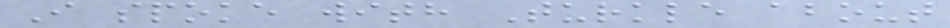I spoke with Turkle about
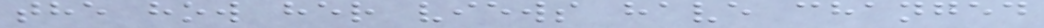the how her views have changed
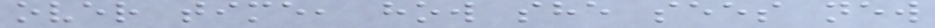over time, how she sees new
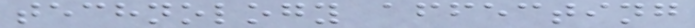technology affecting
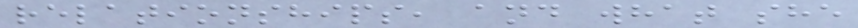relationships, and what she
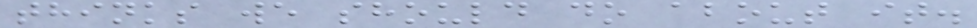thinks we should do about it.
